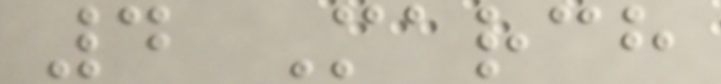4 March
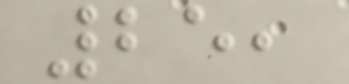25,
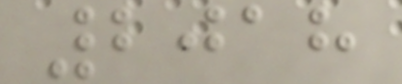2018
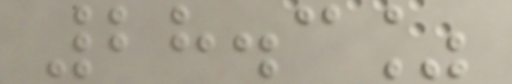28.3%
